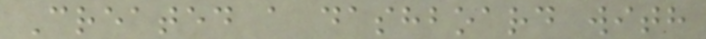Created a dashboard with
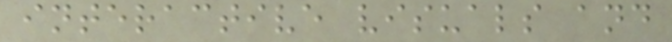interactive visuals and
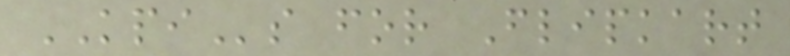KPIs for Flipkart
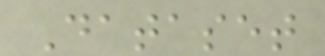Dataset
